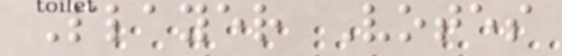Player Votes
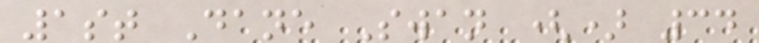1st Dane Swan () 34
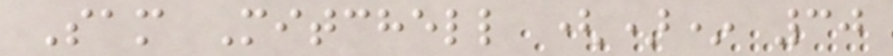Sam Mitchell ()* 30
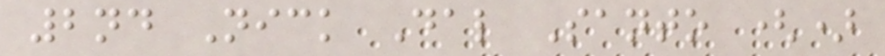2nd Nick Dal Santo ()
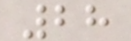28
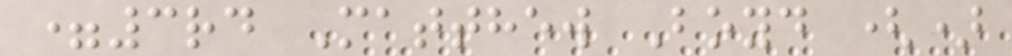=3rd Matthew Boyd ()
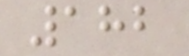182
